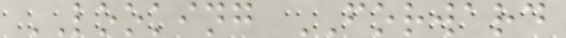LOOKING FORWARD
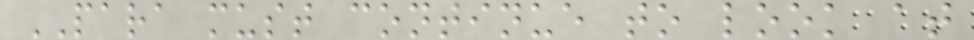PARA must continue to look at
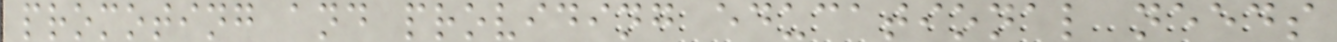promoting and providing educational needs
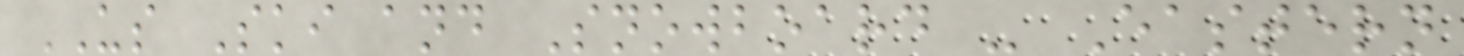US Ski and Snowboard - Eastern
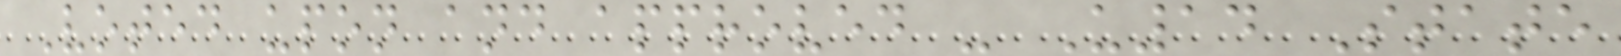Voted upon and approved - U14 State
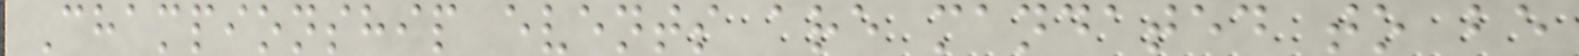Championship events are mandated to be
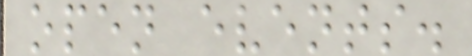open events.
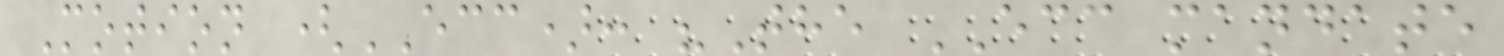Motion (ECC): "The ECC mandate
